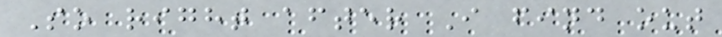So right after I find out
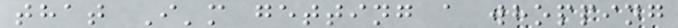that I'm getting a whopping
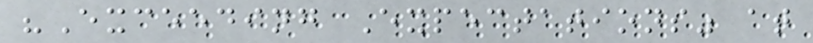"Exceeding Expectations" at
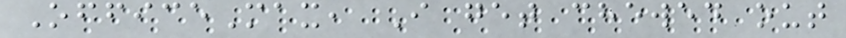OfficeMax, I get chewed out
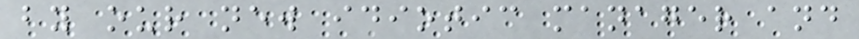by our new idiotic manager and
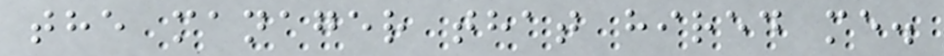the manager that hired me.
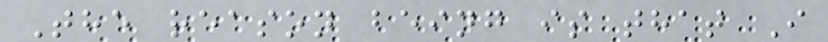The reason being is that I
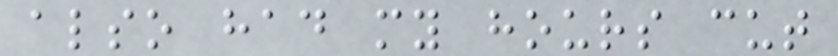also had my hours cut
